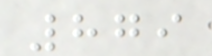879
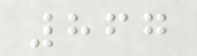867
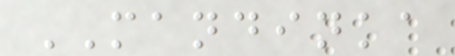MANDINKA
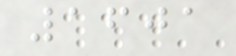1601
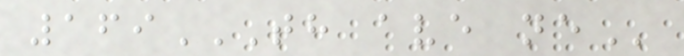169TH AVE NE
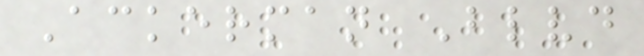Ackerman Blvd
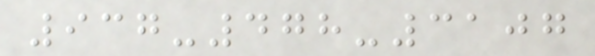937-478-3107
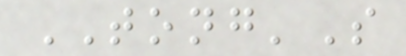TONG'S
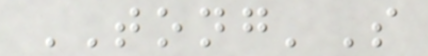TONG'S
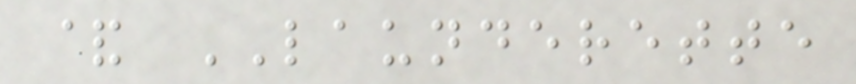& LAUNDERETTE
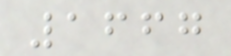1667
